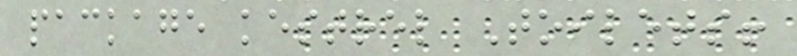package kestrel Toilets!
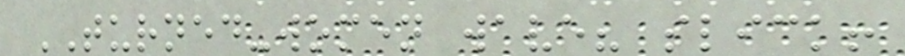TURNED-women wave? slick!
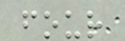four
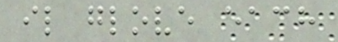il glove each
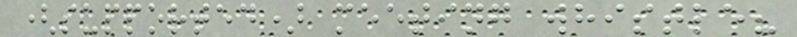(supported) meeting whistle?
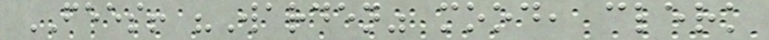FEES! "Warden" mood, clerk
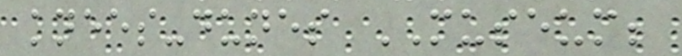knees-dunes MUSEUM;
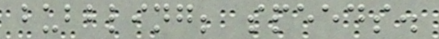bubbling; speeds.
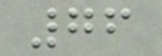76
